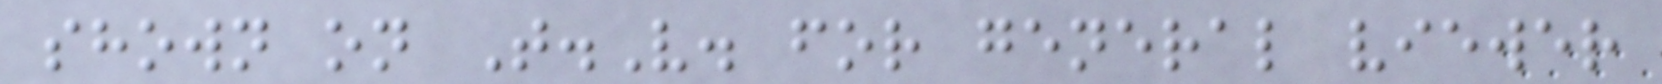shown on T.V. for general viewer
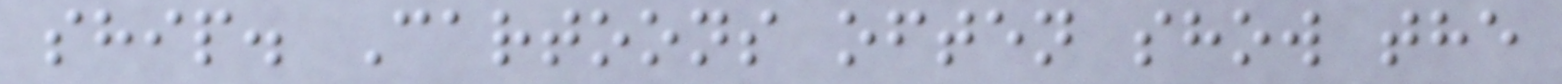ship. Cartoons often show the
